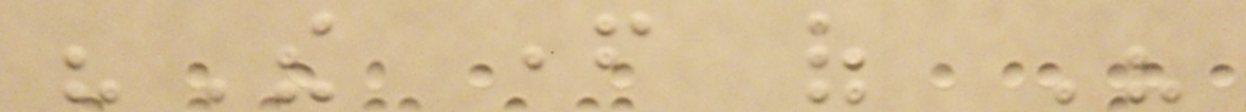"The father of His
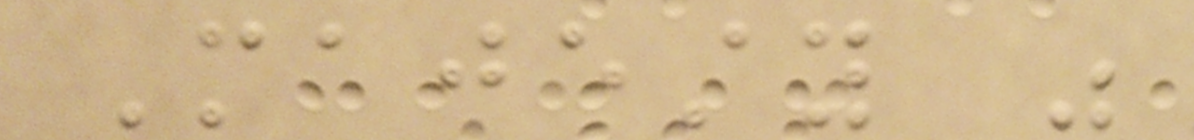Majesty was
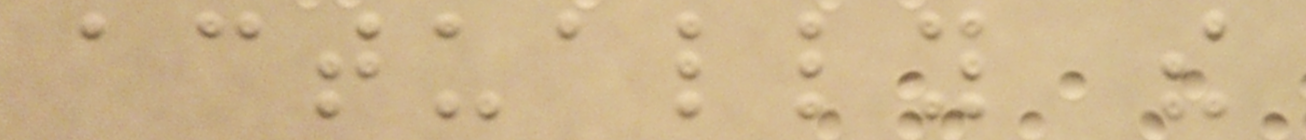actually the
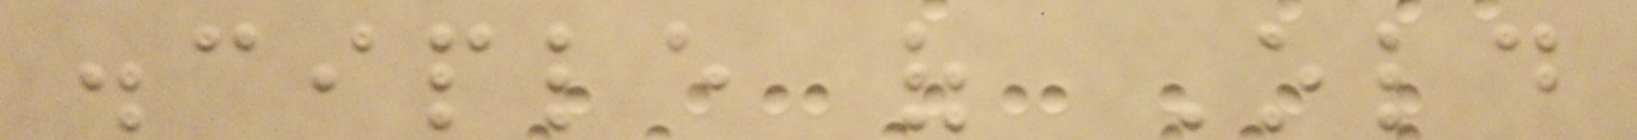disciple of Old
